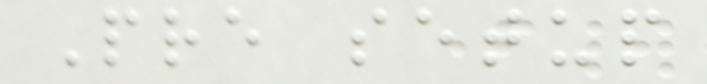Pre setup
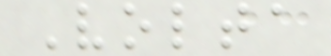Volta
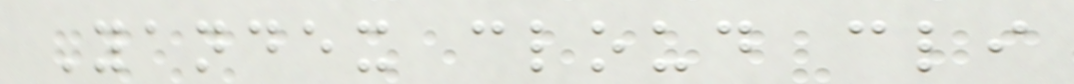Yandex cloud cli
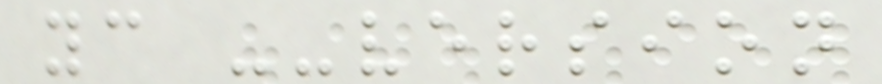yc --version
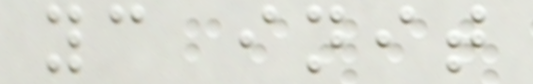yc init
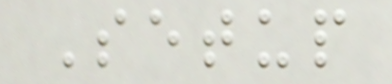Setup
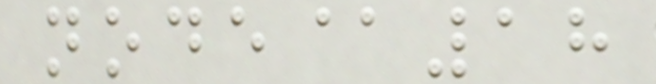node@18
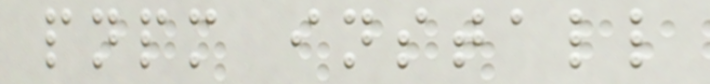pnpm install
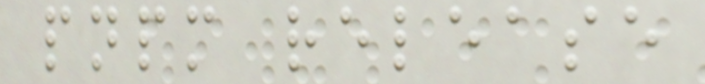pnpm release
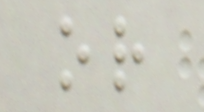or
